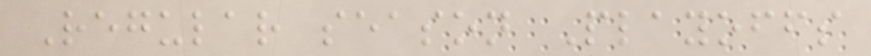Regular season Playoffs
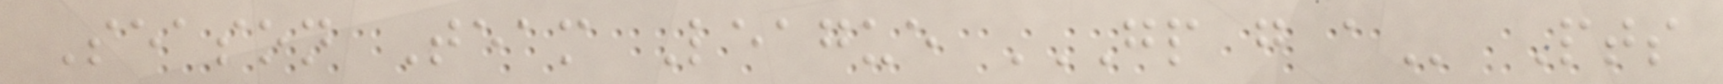Season Team League GP G A Pts
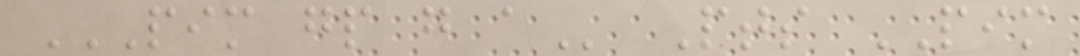PIM GP G A Pts PIM
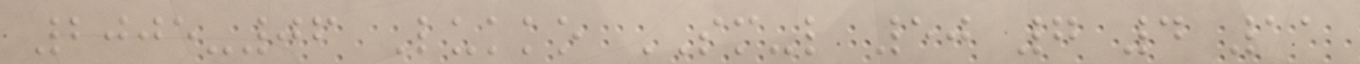2005-06 Lukko SM-l 50 7 4 11
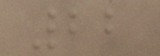22
